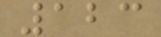123
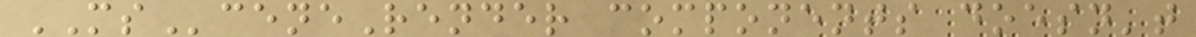MSceneRender components doesn't
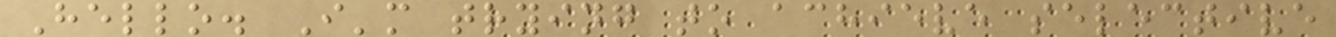Hello. I'm trying to achieve selective
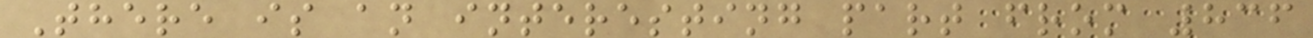There is an interesting part from 836
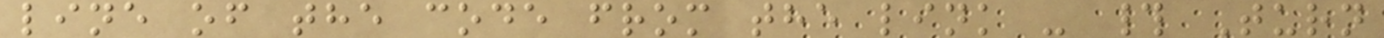line of the code from the link - # Turn
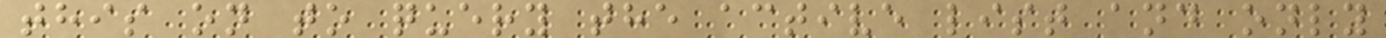this on to query the active list and only
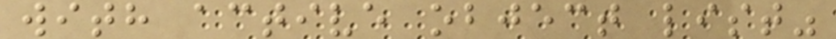with active object list"
